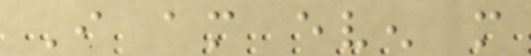I am even more
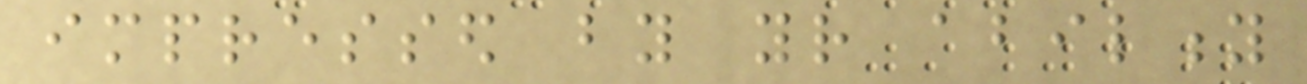impressed by your ability
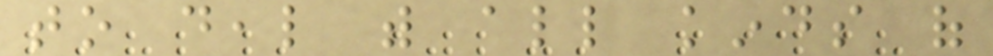to deal with all kinds of
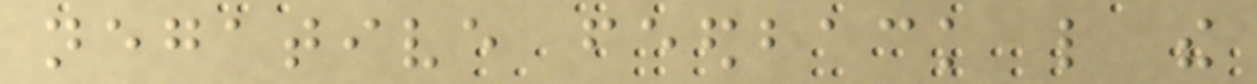negative feedback like the
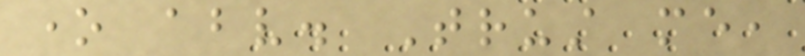one above. Trust me,
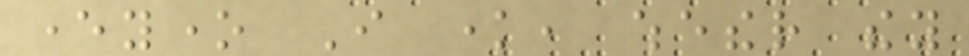everyone I know, whether they
